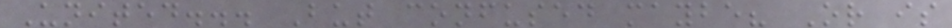United... But confused maybe? Or is
